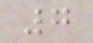7
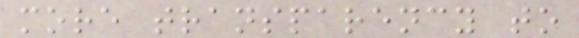more transparency to
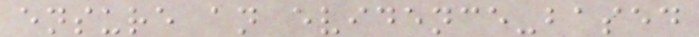ensure an evidence-based
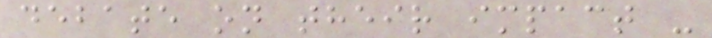debate on their impact -
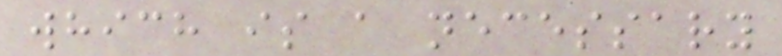which is a necessary
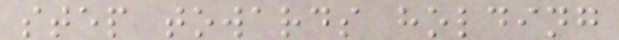step towards holding
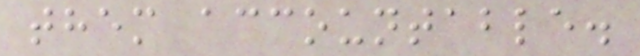them accountable.
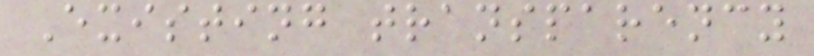Existing transparency
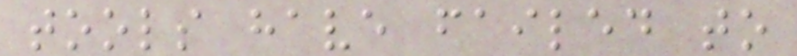tools have failed to
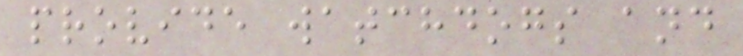provide watchdogs and
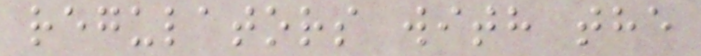regulators with the
